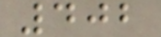402
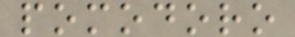pomodoro
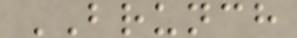BRUNCH
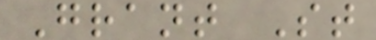Grant St
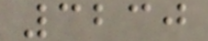3230
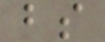bs
